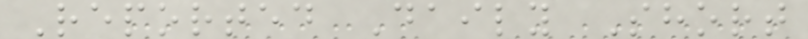Reported Daily Short
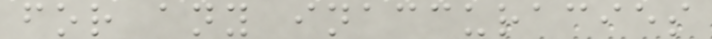for any inaccuracies
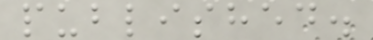published.
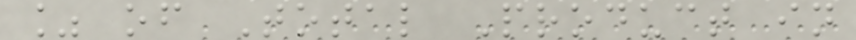% of Total Product in
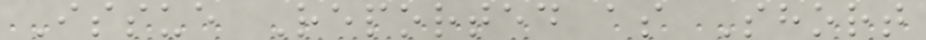Issue Reported as Short
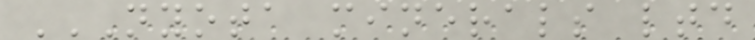NYOTA MINERALS LTD
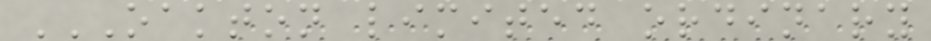OAKTON LIMITED ORDINARY
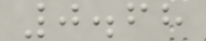0.68
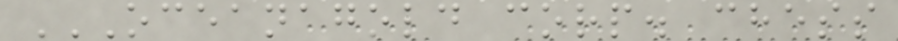OCEANAGOLD CORP. CHESS
